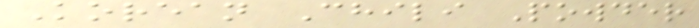Korean Chili Powder
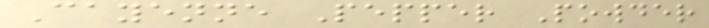Cayenne Pepper Powder
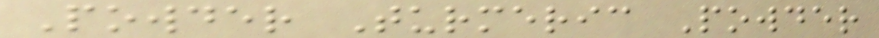Powder Turmeric Powder
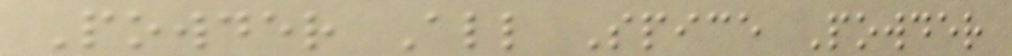Powder All Spice Powder
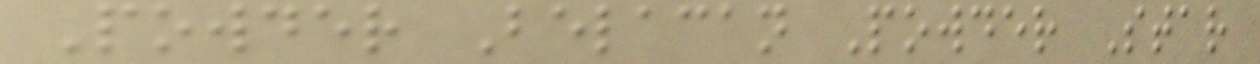Powder Belacan Powder Star
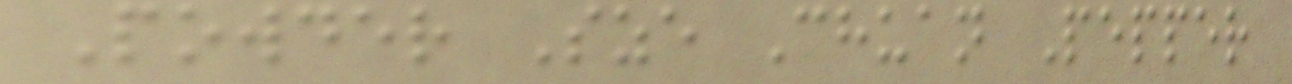Powder Sze Chuan Pepper
